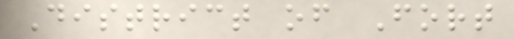District of Fort
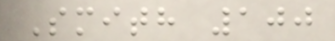Smith 100
